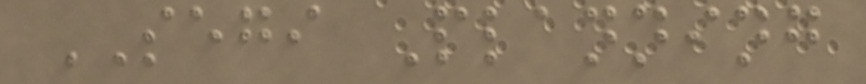SEGI Planning
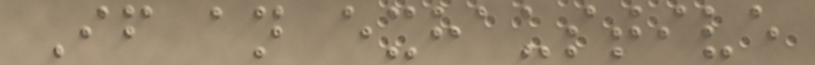If an exhaustive
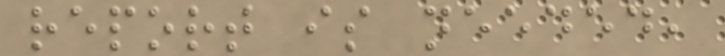report is needed,
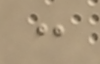:
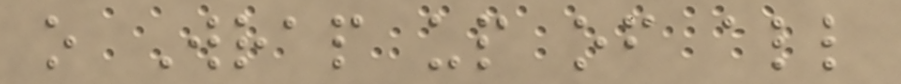o Wrap up of all
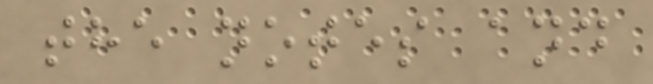the notes and
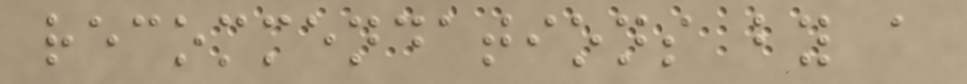recommendations by a
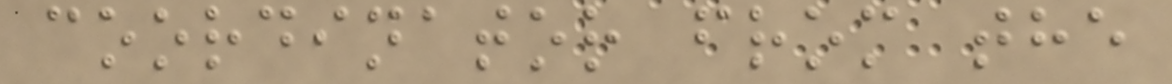coordinator from the
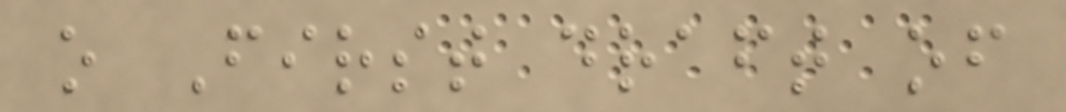o First draft of
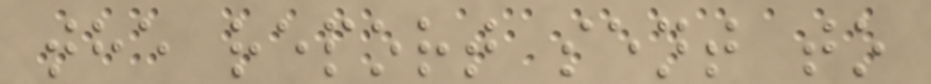the report sent to
